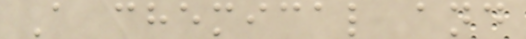A chemical and
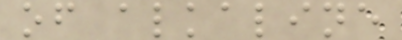of alkaline
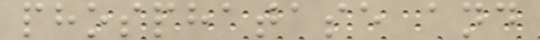phosphatase and
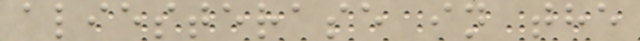aliesterase in the
